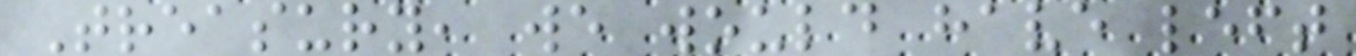Treasury, we would have left
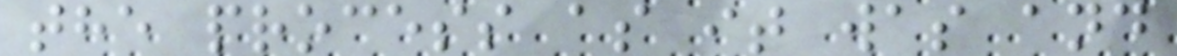the process as it was and
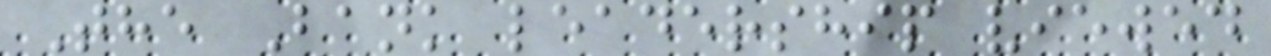The Bank leadership viewed
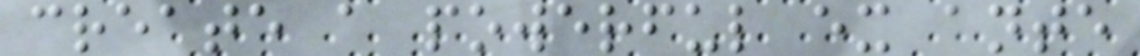create a powerful ex ante
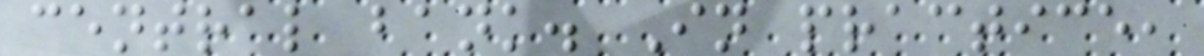central bank. In practice,
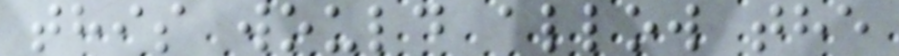this would allow the
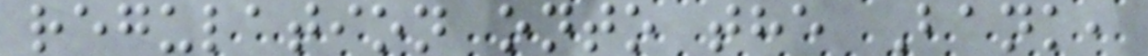regulation onto the Bank,
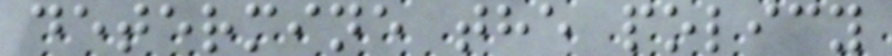determine the policy
